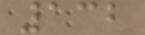132
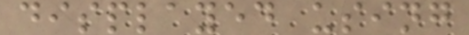displayed using
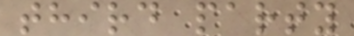third party
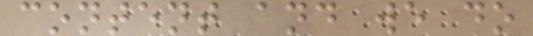content and we do
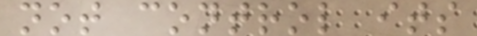not control its
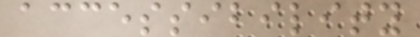accessibility
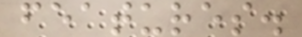features.
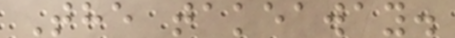The takeaway.
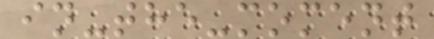in-the-moment
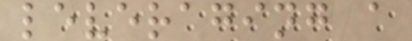leveraging a
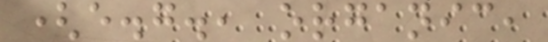(e.g., organic,
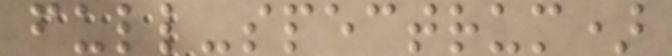full-spectrum)
